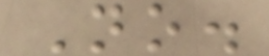No.
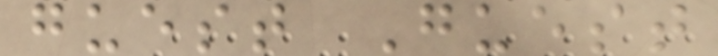guest Guest
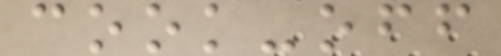cook-off
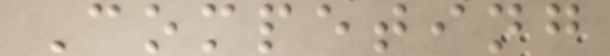Competing
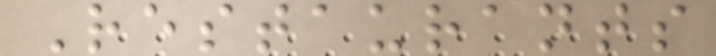Restaurants
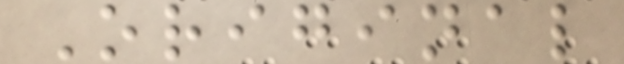Original
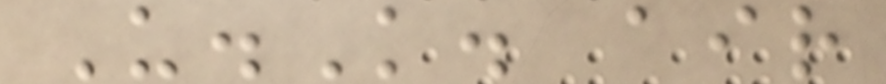U.K. air
